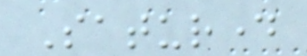Saturday
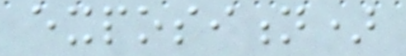exposition)
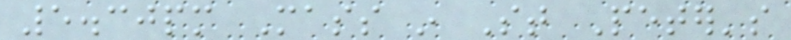5.30pm Mass in St Peter's
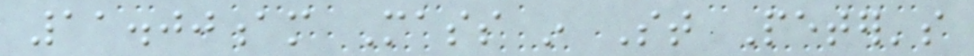11.00am Mass in St Peter's
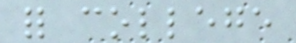for college
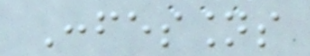Confessions
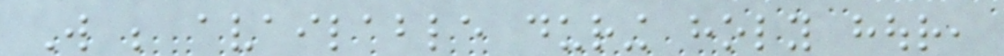Will be available during holy hour,
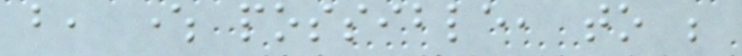but, where possible, to be
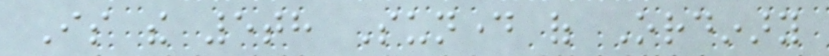Is the 5th Sunday of Ordinary
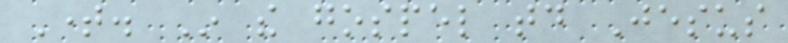Time. In the gospel today Jesus
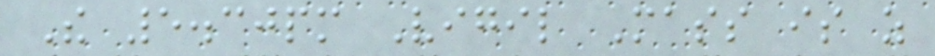The 5.30pm Vigil Mass is as
